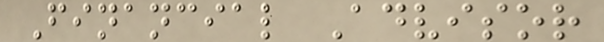Financial Advisor
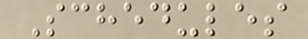Schedules
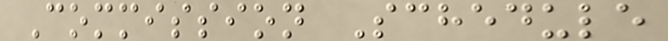Commission Schedule
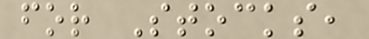for Stocks,
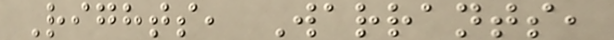Rights, Warrants,
